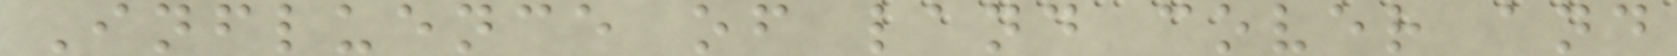Influence of land cover and
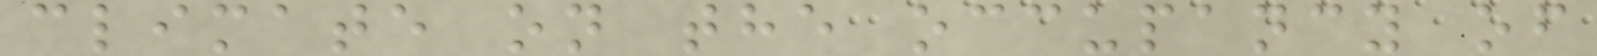climate on the occupancy of
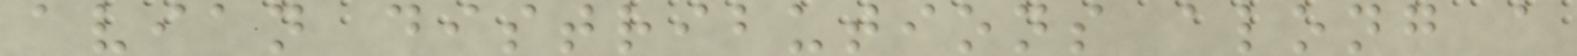avian distributions along a
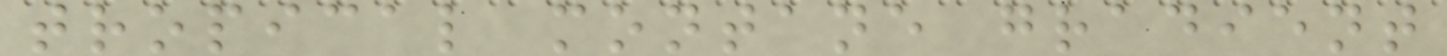tropical montane gradient
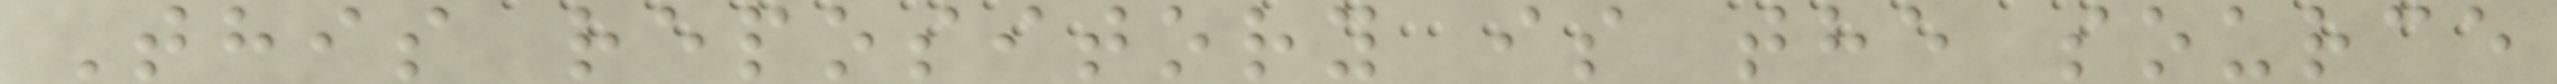This repository is the source
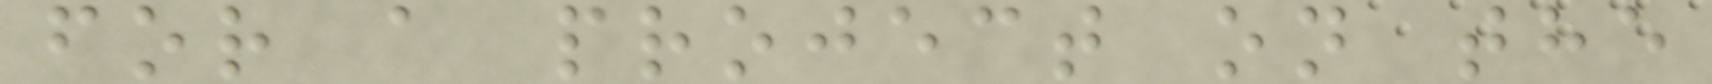for a project on the
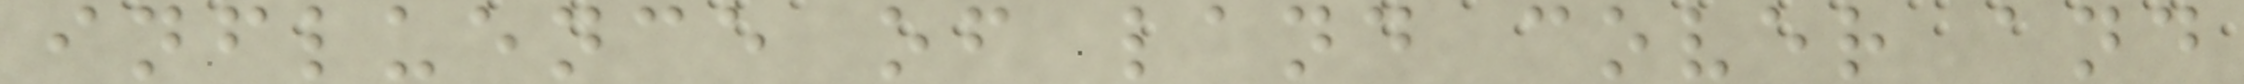influence of land cover and
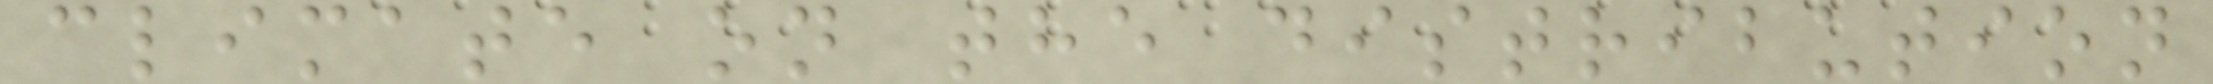climate on the distribution
